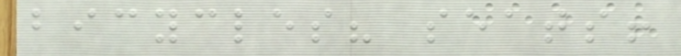bicycles? seats!
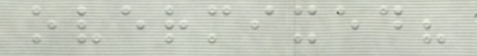overmixed?
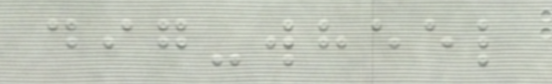dig-wheel
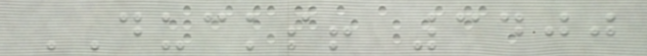DUCKS! 3400
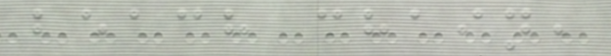beach chain,
